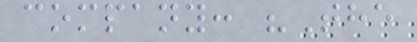company: "The
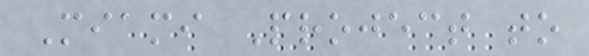Miami Project to
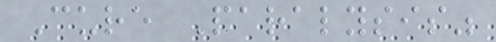Cure Paralysis"
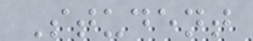Student
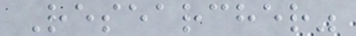Researcher"
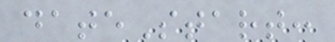dateStart:
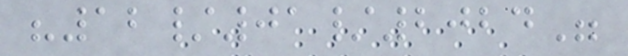"12/01/2024"
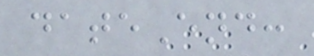dateEnd:
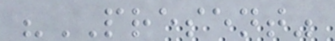"PRESENT"
